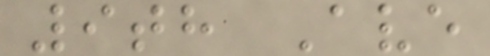9th Ave
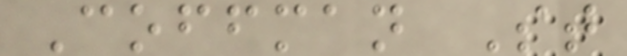Coffman St
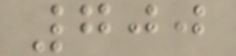700
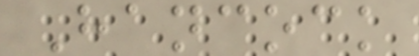Hancock
